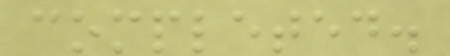completed.
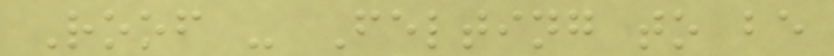Roof - Felting to be
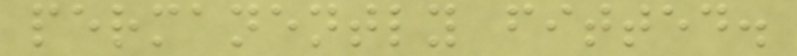permanently fitted.
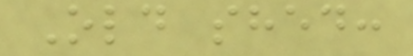Old shed:
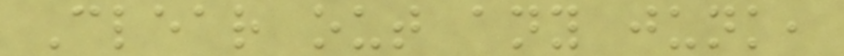Clear out any junk,
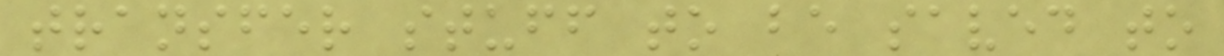transfer stuff to be saved to
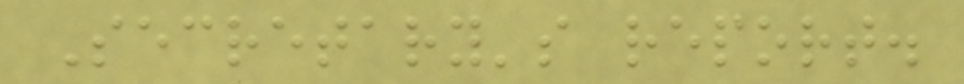Secretary's report.
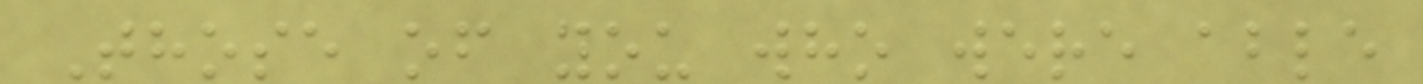Those of you who were able
